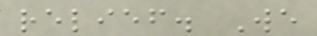relief. We
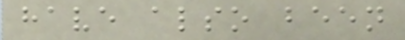have also been
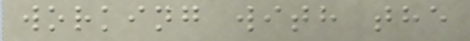working with the
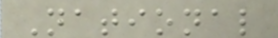National
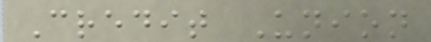Credit Union
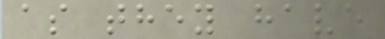as they have
